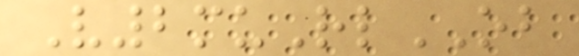V2muRlOB
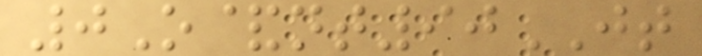0O&nt90JT
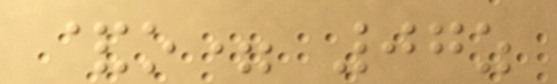&o= 07z
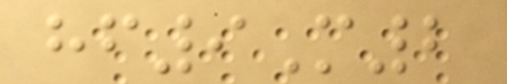hf9M2
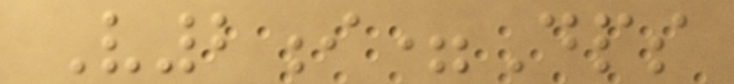V2i=Dps
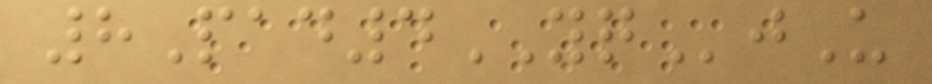8Pad4YQjU
